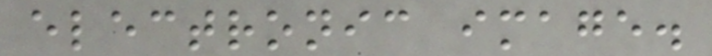electronic image.
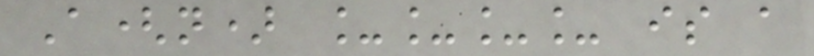A(n) ____ is a
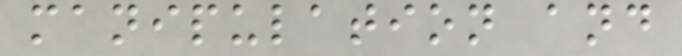manipulation and
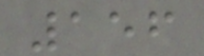156
